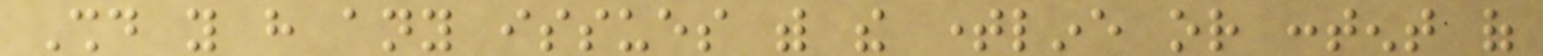Should you have any issues with the timeline or content of
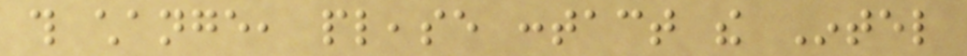this change, please contact the Intel
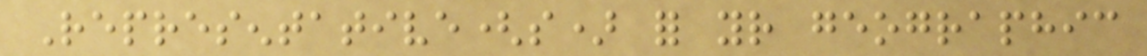Representative(s) for your geographic
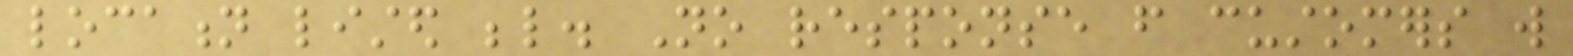location listed below. No response from customers will
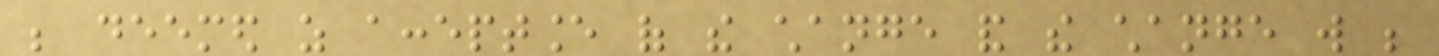be deemed as acceptance of the change and the change will be
